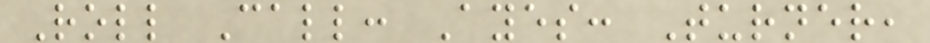Roll Call: Ayes: Turner,
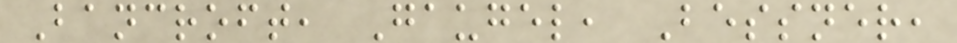Bancroft, Gaugel, Bessner,
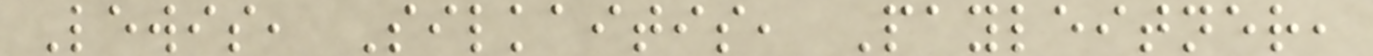Lewis, Silkaitis, Payleitner,
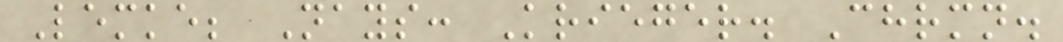Lemke; Nays: Krieger. Chrmn.
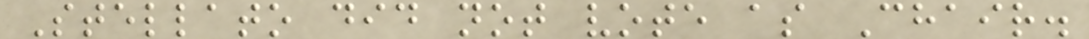Stellato did not vote as Chair.
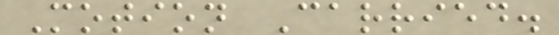Motion Carried.
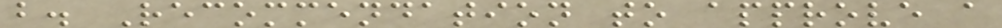b. Recommendation to approve a
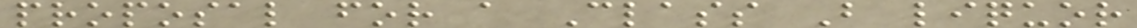proposal for a Class B liquor
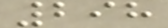298
